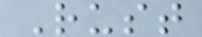Rust
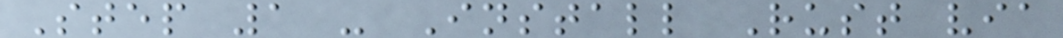Step 1 - Install Rust via
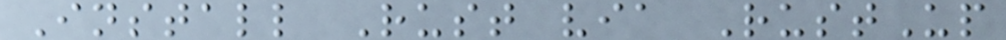Install Rust via RustUp
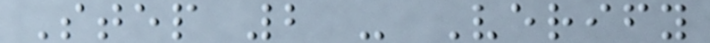Step 2 - Verify
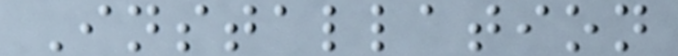Installation
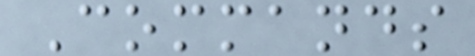Commands
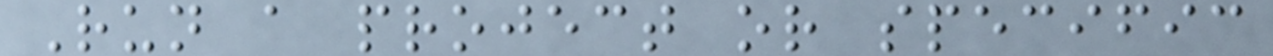Run a project or specific
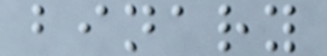binary
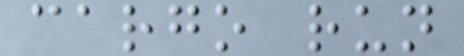cargo run
